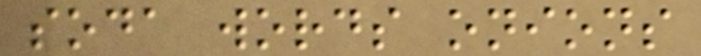soda words onions
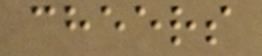cheers
